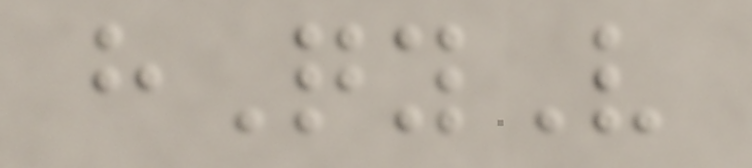hQyV
